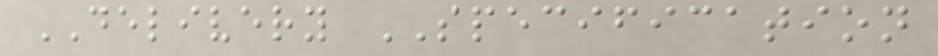DELIVERY SPECIFICATION
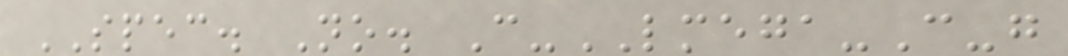SPEC. No. C-LMEGA-C-g
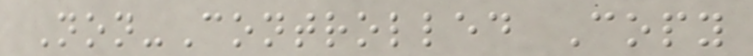Non-Controlled Copy
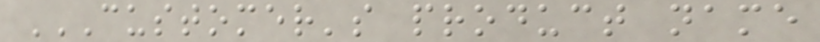CUSTOMER'S PRODUCT NAME
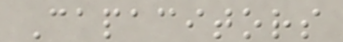Capacitors
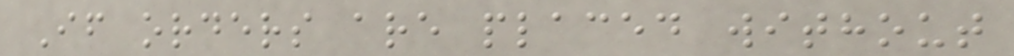If orders are placed without
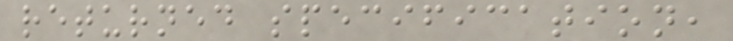returned specification,
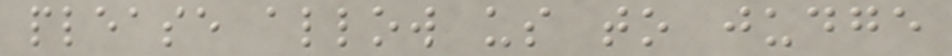please allow us to judge
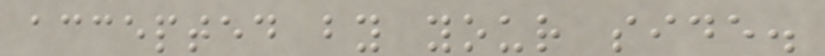accepted by your side.
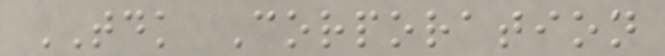TDK Corporation
